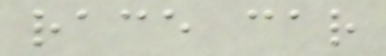race car
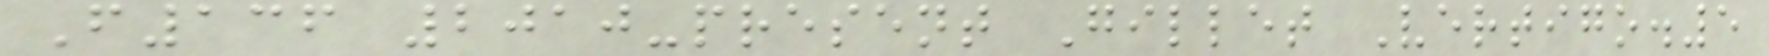F136 2010-present Gillet Vertigo.5
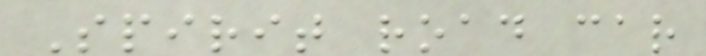Spirit road car
